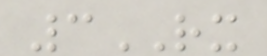3RX
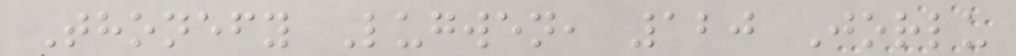Thonefy Lugwen, 120 Jorlu
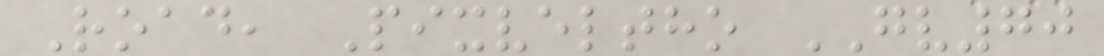Road, Pixveltho GV70
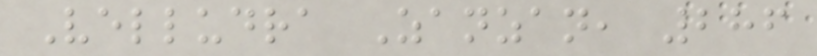Velludra Zanzan, 286
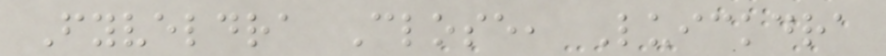Fyveldra Close, Luickdra
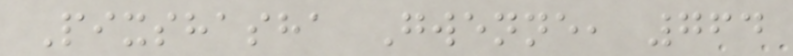Pixshasha Gwenne, 764
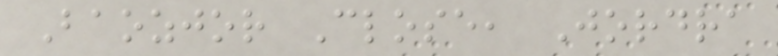Baozjor Close, Jordra
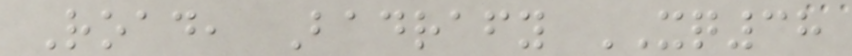Road, Badrafy XQ38
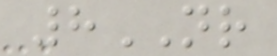8NR
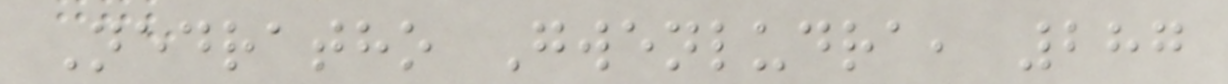Nedratho Gwenludra, 287
